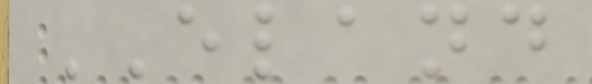ELAND
